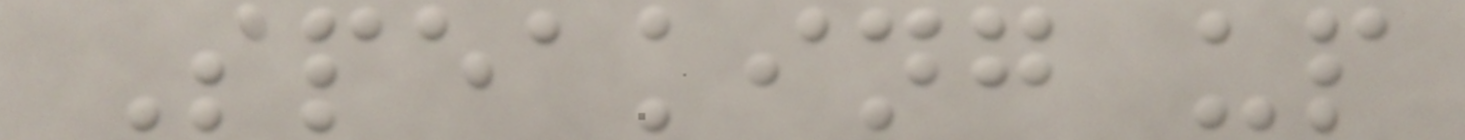Speaking up
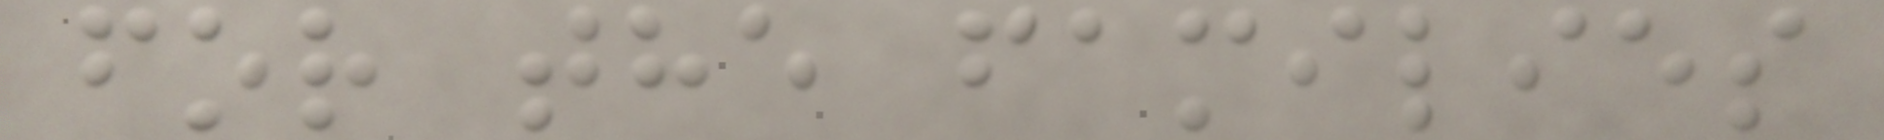for the families
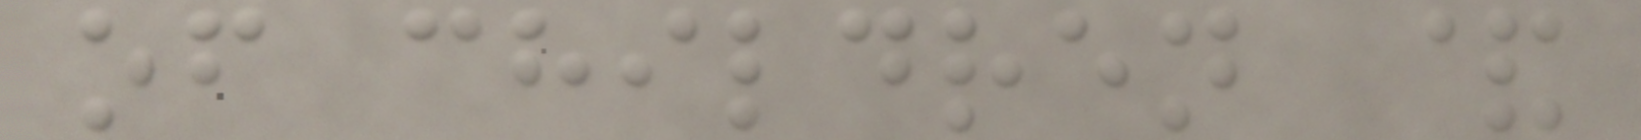of children &
